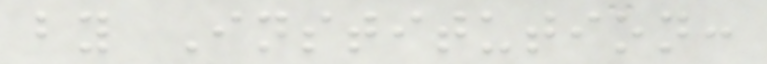by Institution:
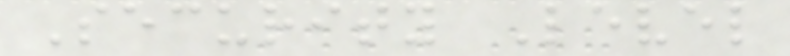Security Level
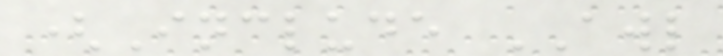(Include AWL
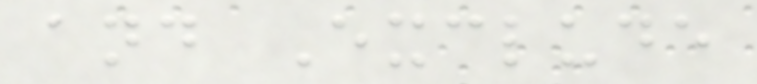and Exclude
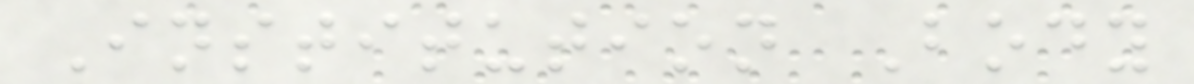Institution Body
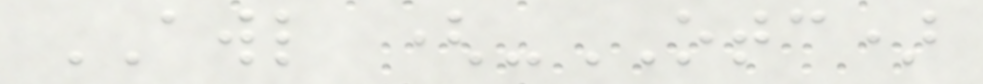AWL (-OTC)
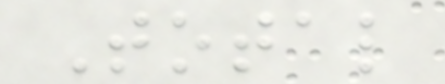Total
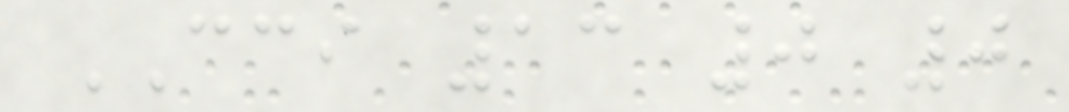CCI 13 0 0
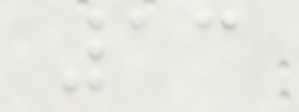13
